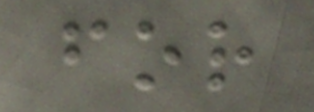for
